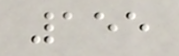155
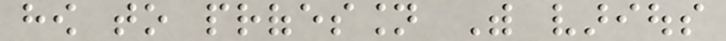how to profession With various
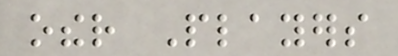other Players
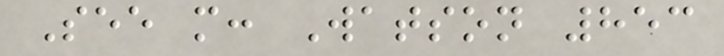See more: Watson 853
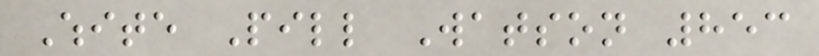White Pill Watson 853
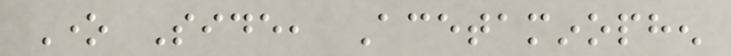One Side, Acetaminophen
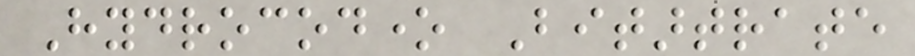Hydrocodone Bitartrate
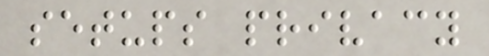setups privacy
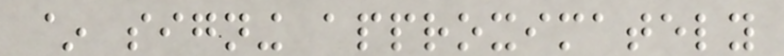~ signing approximately
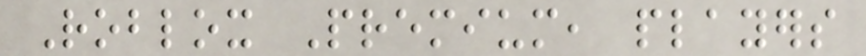Roblox Premium, players
